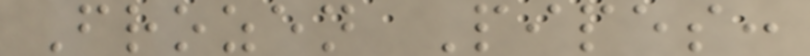Frozen Pipes:
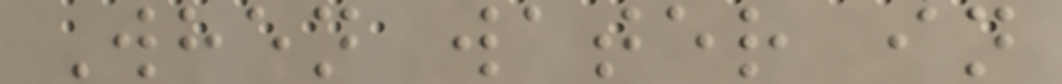When water in
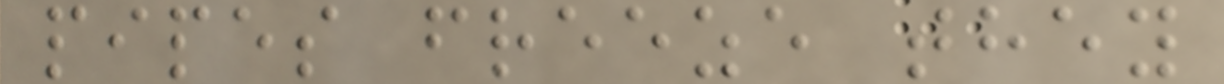pipes freeze they
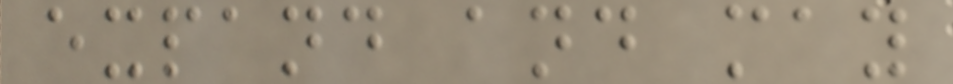expand and may
